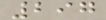297
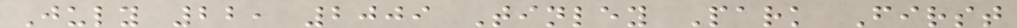July 22, 2009 Tinley Park First
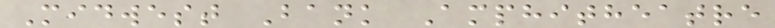Midwest Bank Amphitheatre
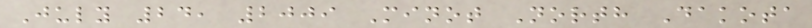July 24, 2009 Minot North Dakota
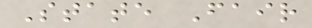State Fair
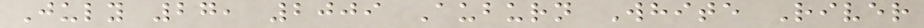July 27, 2009 Auburn White River
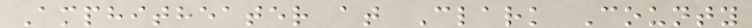Amphitheater at Clark County
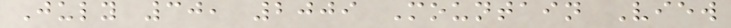July 30, 2009 Mountain View
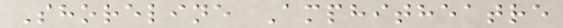Shoreline Amphitheatre
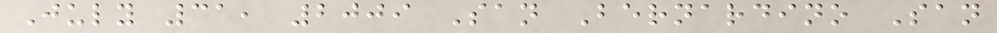July 31, 2009 San Bernardino San
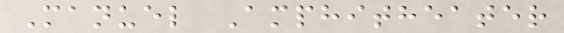Manuel Amphitheater
